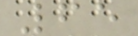65
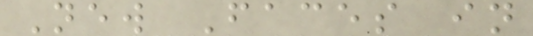New Faces in
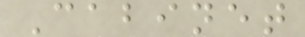Cabinet
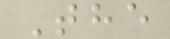The
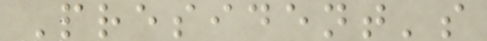President's
